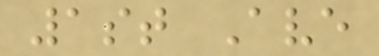1st Ave
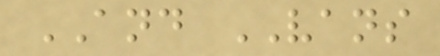AND VANS
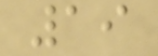19
